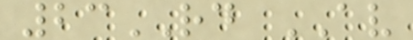23RD AV
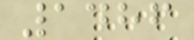1486
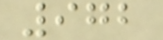972
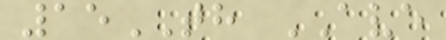15TH AVE
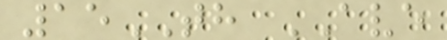15TH AVE
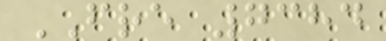FRE 7384
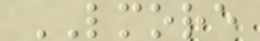LMORE
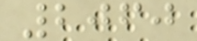2060
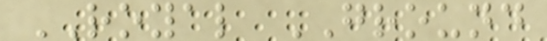ROYAL GROUND
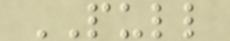PULL
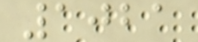1021
